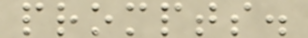prompts.
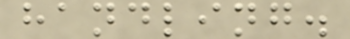handling.
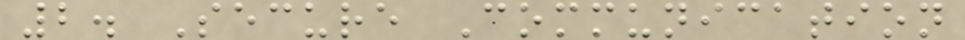2. Secure Communication
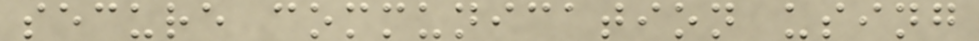secure communication using
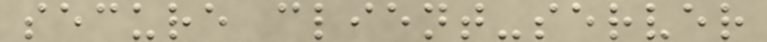secure client-server
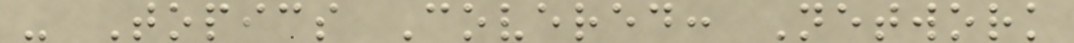- Topics Covered: Network
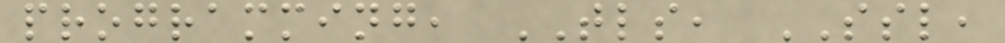programming, TLS, SSL,
